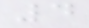4
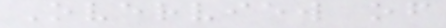Overview of
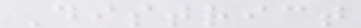District
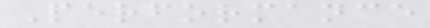Performance
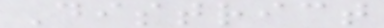District
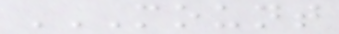MOUNT
